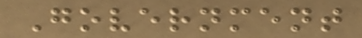Government
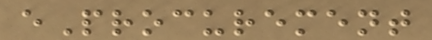eProcurement
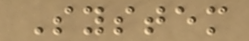System
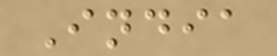India
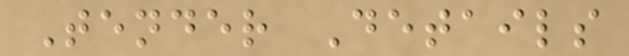Tender Details
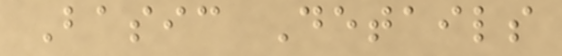Basic Details
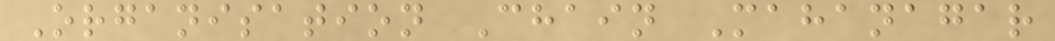Organisation Chain Mahanagar
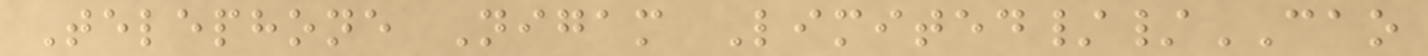Telephone Nigam Limited//CAO
